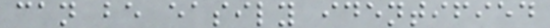can be easily identified
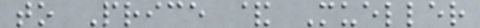to Price & Mueller
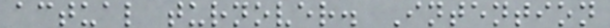actual turnover. Intention
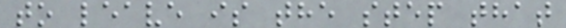to leave is the step that
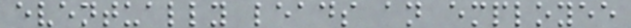eventually leads an employee
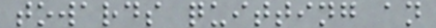towards quitting an
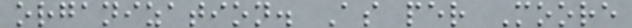organization. As per Moore
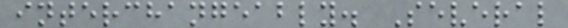interchangeably. Several
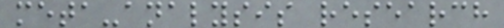meta-analysis research
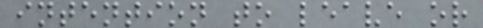intention to leave or
